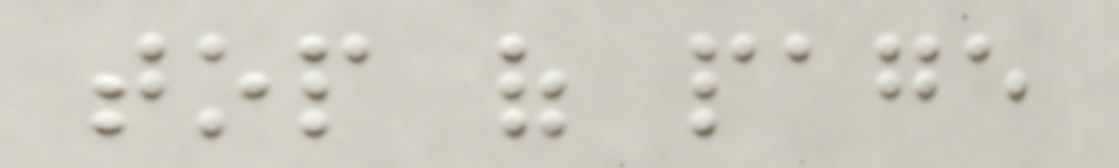top of page
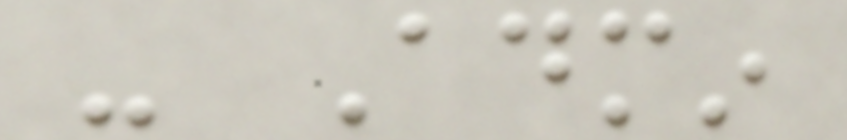- Admin
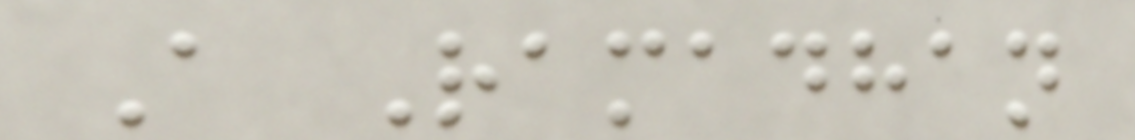A Ramadhan
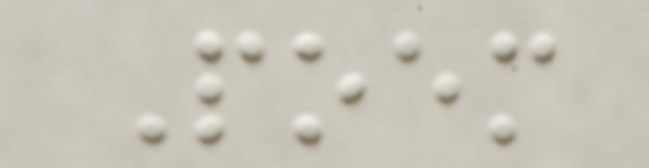Poem
